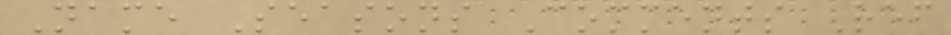Name Seasons Comments Ref
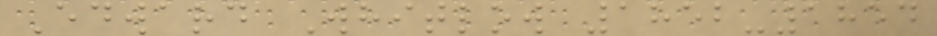Edward Whitlow 1852-1854
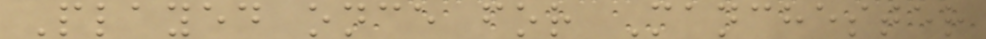Played once for Manchester
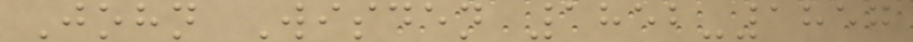John Wisden 1852-1857
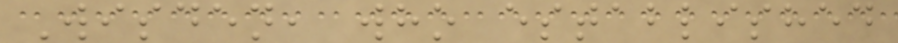Wisden, who established
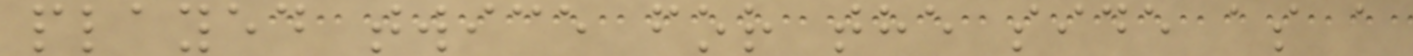played twice for the side as a
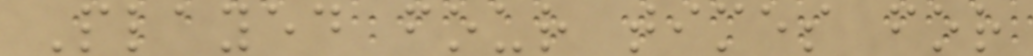Played four times for
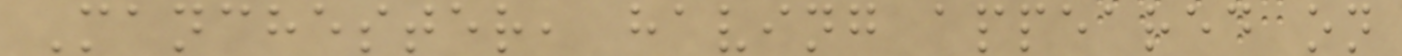Manchester, having appeared on
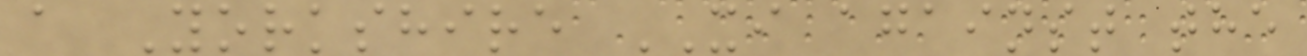a Yorkshire XI against the
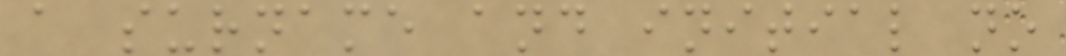a surname and initial no
